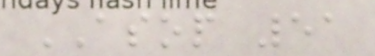ASOP 51
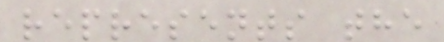represents the
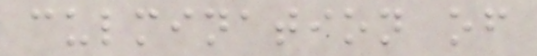culmination of
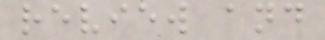review and
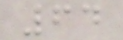64
